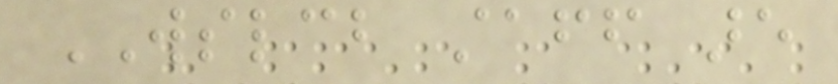WSLCB staff are
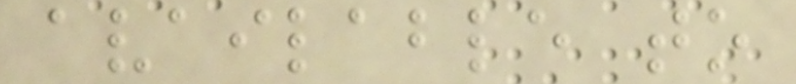available to
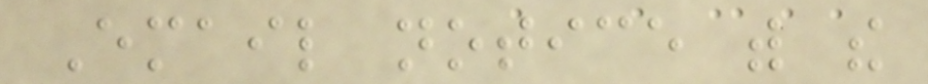Email notice with the
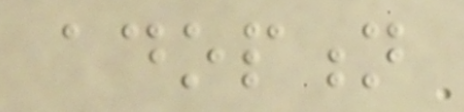adoption
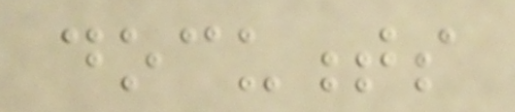documents
